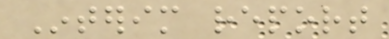Interim report
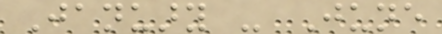January - June
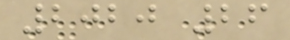2020 26
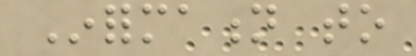Information to
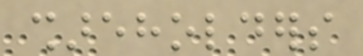shareholders
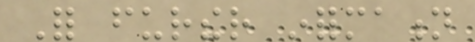For further information
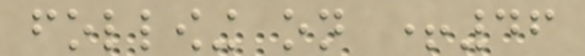following on +46
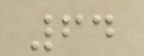64
